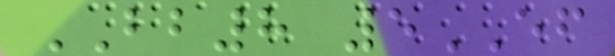BB8 5EF
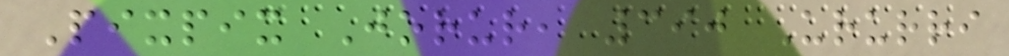Pixpix Jorur, 390 Ururri
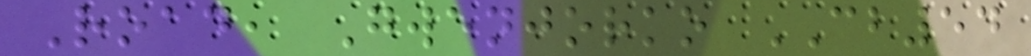Road, Gwenjorko CB54
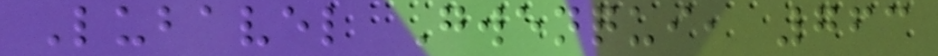Lubavel Gwenqui, 763
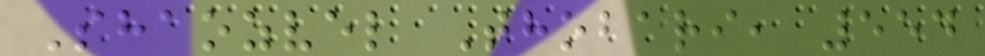Shaozvel Thobari, 554
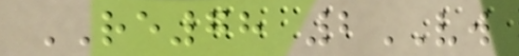RE78 2VW
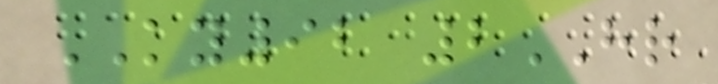KY92 2HR
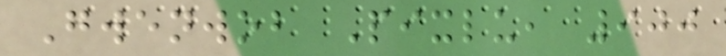Gwenwob Pixlu, 900
